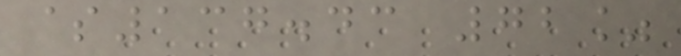$137.43 72%
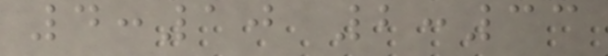4:10 2:33
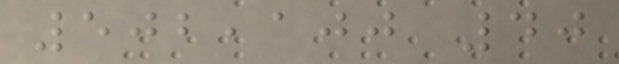502,100 40
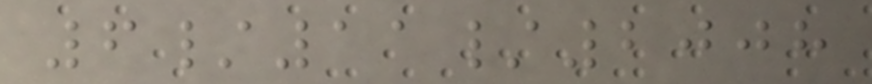6/11/2008
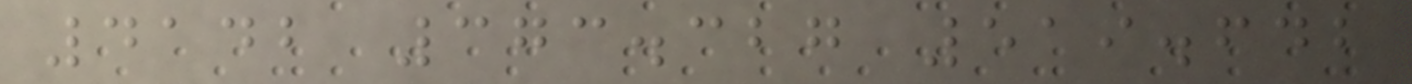4142 373.327 519.642
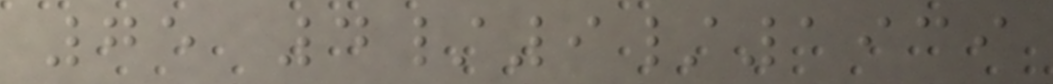75 4/9/1939
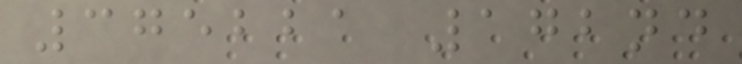375221 172nd
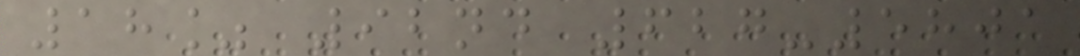18% 92nd 627-5801
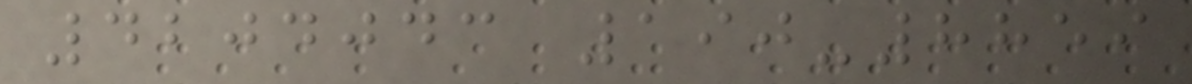4204043 190-8859
